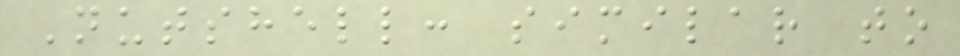Nutshell: similar to
